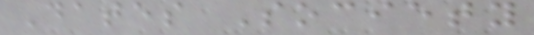Dates Society
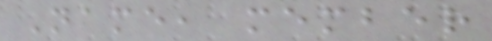Name, member
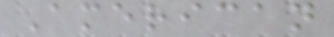American
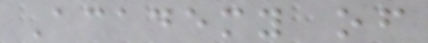Academy of
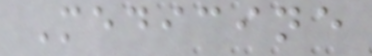Medicine
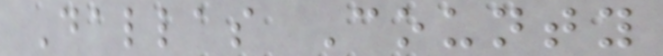Dallas County
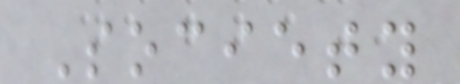Society
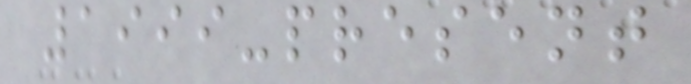1999-present
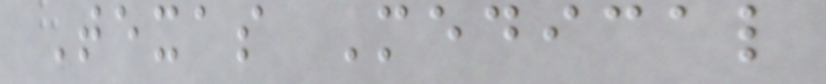Texas Medical
